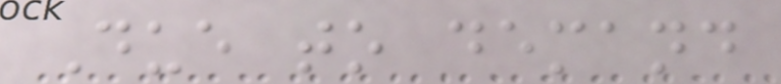Due to demand
